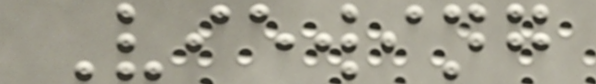Viewing
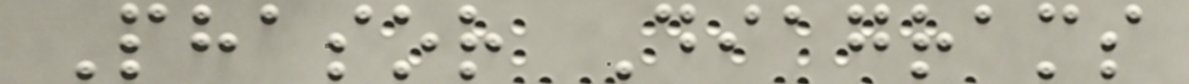Phasor Diagrams
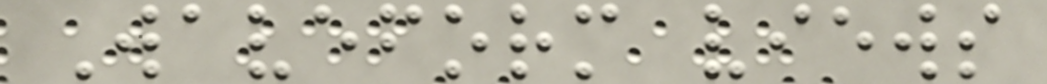Waveform views
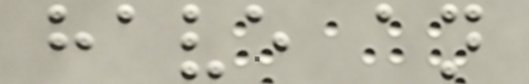have an
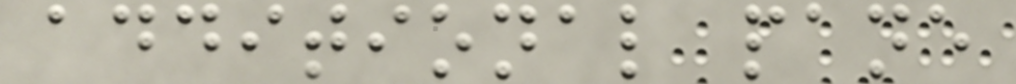additional pane
